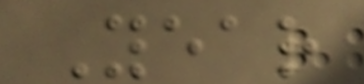Year
